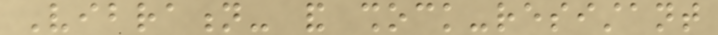Vibration- and shock-resistant
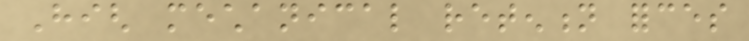High mechanical retention forces
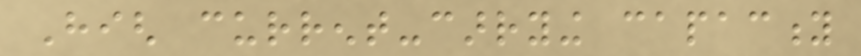High current-carrying capacity
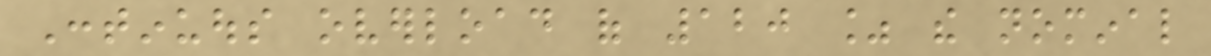Continuous overload of 120 % the nominal
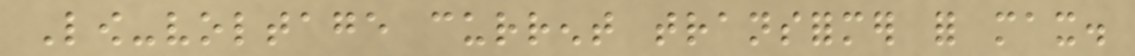Low-voltage current transformer for max.
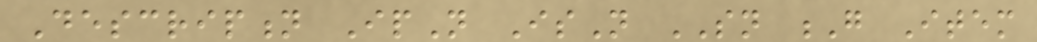Description IpN IsN SN G Item
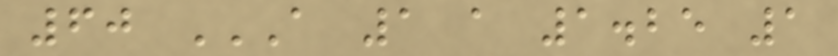60 A 1 A 1.25 1
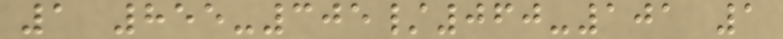1 855-305/060-101 1
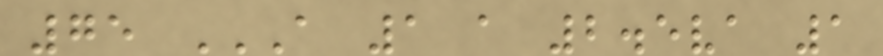75 A 1 A 2.5VA 1
